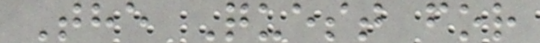The Quest for
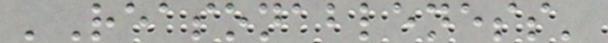'Reasonableness'
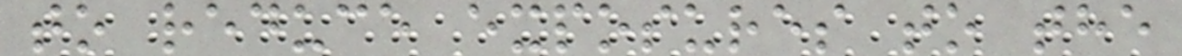to reduce exposures to the
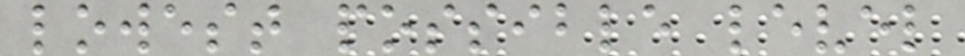lowest possible level
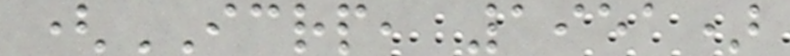(ICRP, 1951)
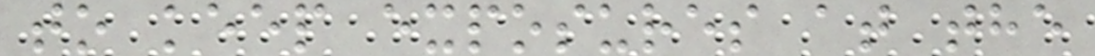to keep exposures at the
